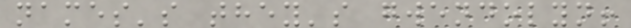names's they's gwendolyn!
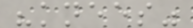"knees"
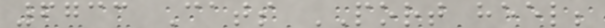6733 Cats PORT heel;
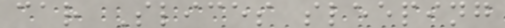car Slices sleeping
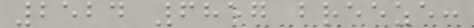2524 6857 breeze:
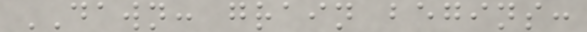DAWN: grain begins:
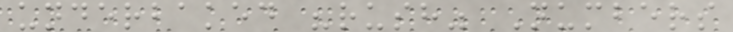underbaked "rush" Numbers
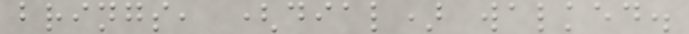brings, (dial) walked.
